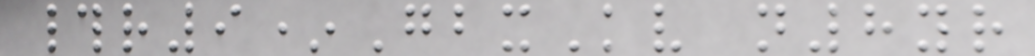#r9*GbxKv n8yr
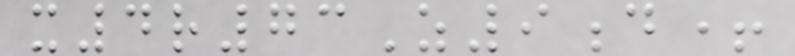x4r73Z9d+
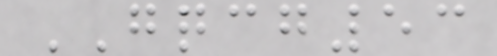GQCG53
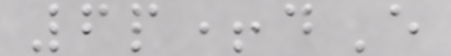6p+dE
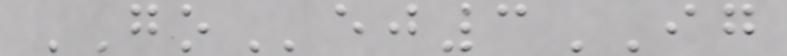GOej3IG
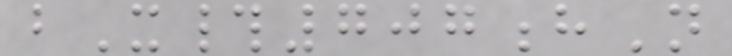bX#707hN
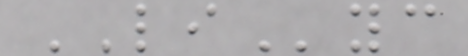LIyc
